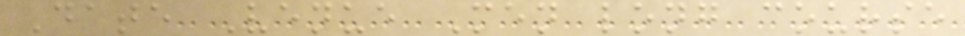Date Venue Men long course
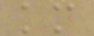km
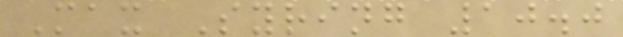Max Syring 10.0
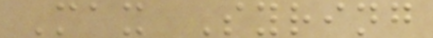Max Syring
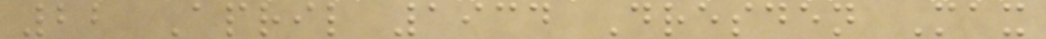22 April 1934 Dresden Max
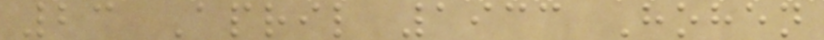23 April 1933 Hohen
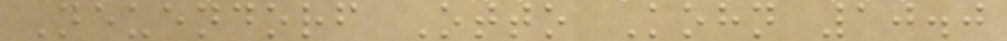Neuendorf Otto Kohn 10.0
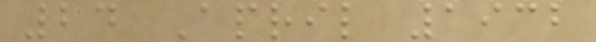24 April 1932
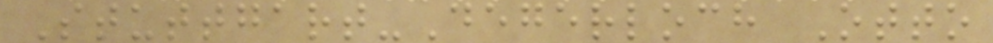Stuttgart-Degerloch Otto
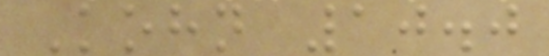Kohn 10.0
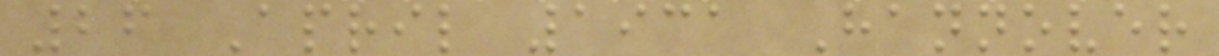26 April 1931 Hannover
